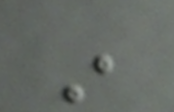in
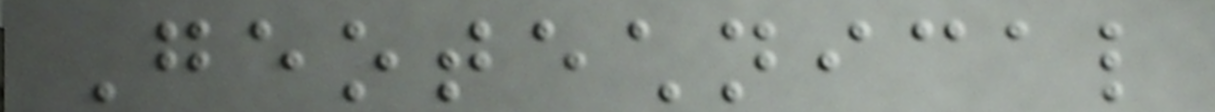Geotechnical
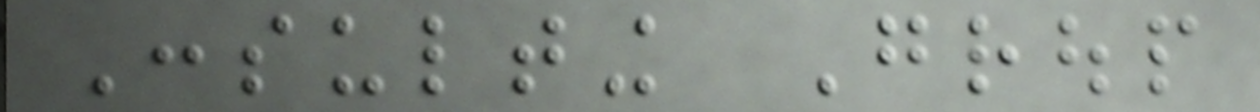Consulting Group
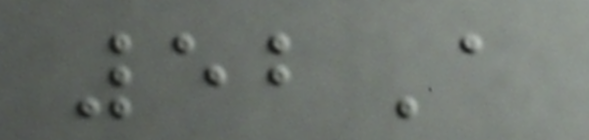52A
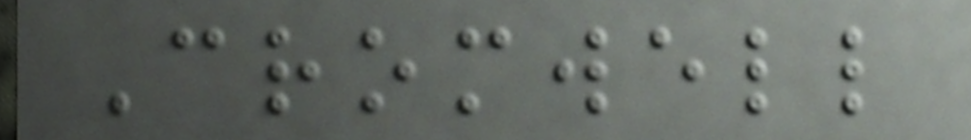Cromwell
